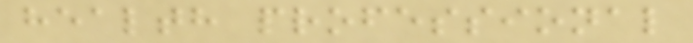health professional
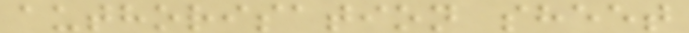authorisation sheet
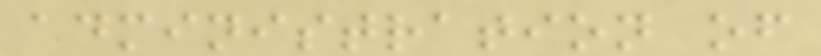administration of
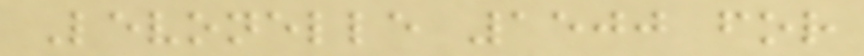Levonelle 1500 for
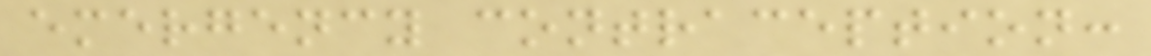emergency contraception:
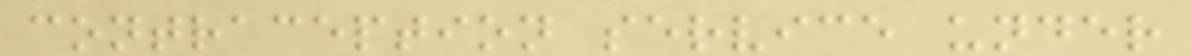contraception service under
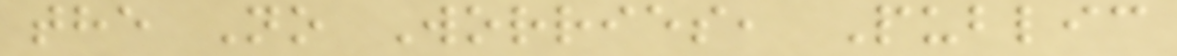the No Worries, Public
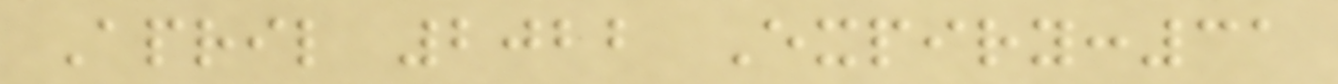April 2022 Expiry:31
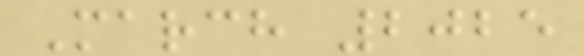March 2025
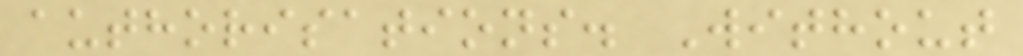authorisations. Without
